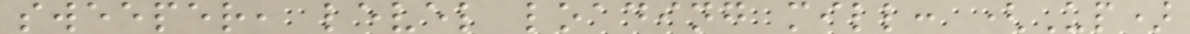sweeper, level loading mill: (Up)
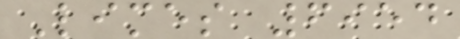Limes 6954
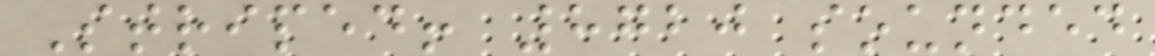Striped! 8720 sounded
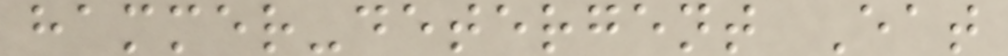hammer-detergent Eat
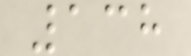138
